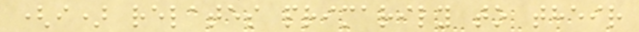(i) relates primarily to their
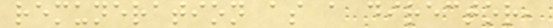remuneration as a director,
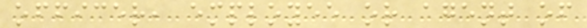officer, employee or agent of
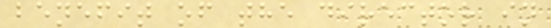benefit of the director in
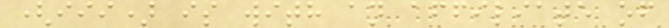(iii) is with an affiliate of
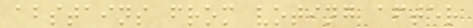abstains from voting after
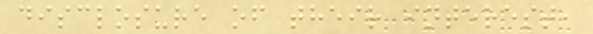disclosure of their interest,
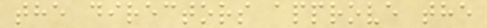the directors approve the
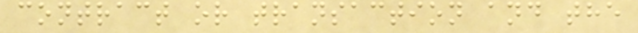contract or transaction and the
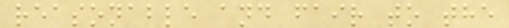reasonable and fair to the
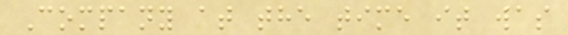Company at the time it was
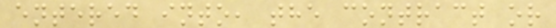entered into, the contract or
